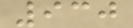930
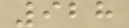928
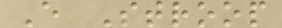E Stroop
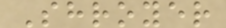Shroyer
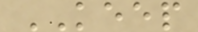KEEP
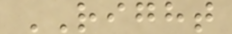RIGHT
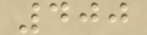400
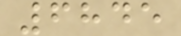6845
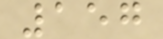157
